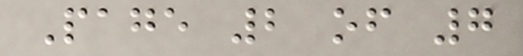Page 2 of 7
